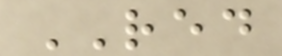RED
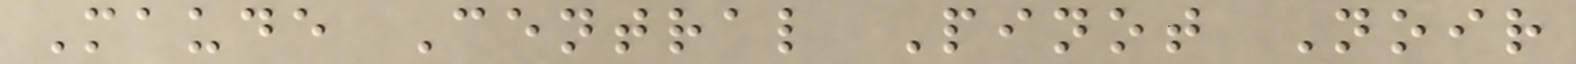Maude Central Pinot Noir
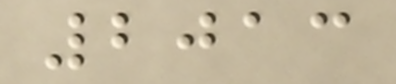2013
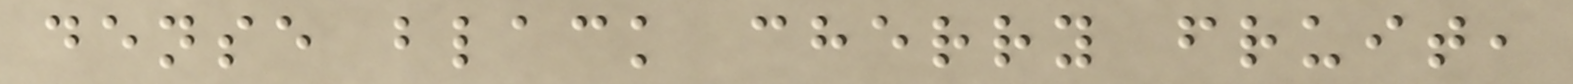dense black cherry fruit,
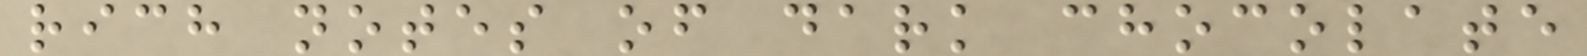rich notes of dark chocolate
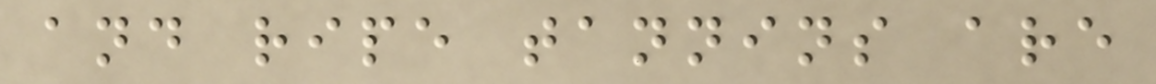and ripe tannins are
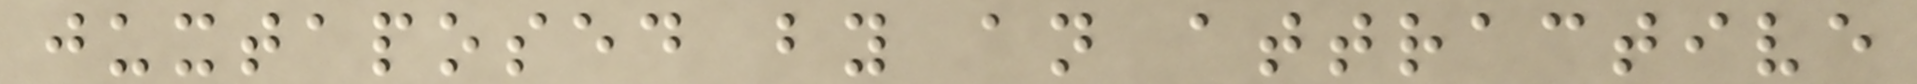juxtaposed by an attractive
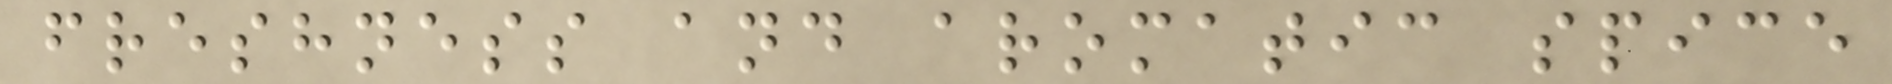freshness and aromatic spice
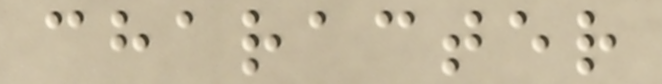character
